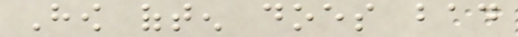How often does bad
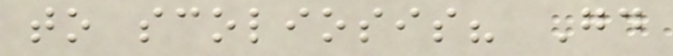to scoliosis? Good
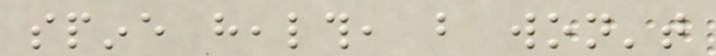spine health, but won't
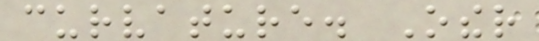curvature. Other
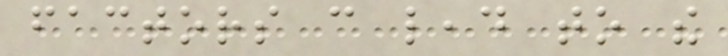factors can lead to the
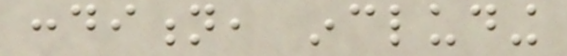condition, including
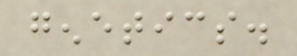genetics.
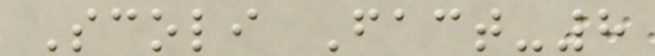Scoli Fact-8
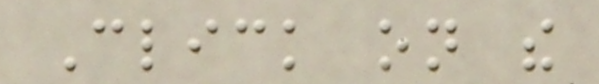Click on the
